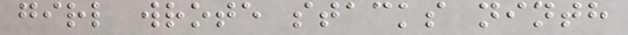girl wrote stacks ninth
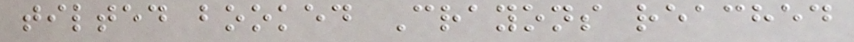tilted booked Crayons reached
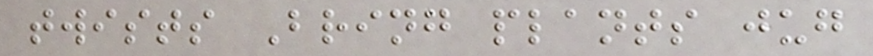twists Bring plants jug
